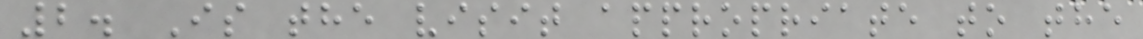2. Is the visit appropriate to the
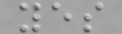yes
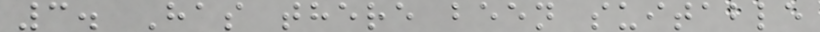3. Has there been suitable
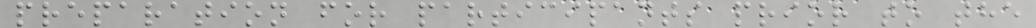preparation for participants prior to the
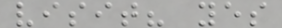visit? yes
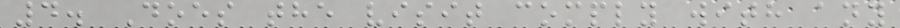4. Does the visit comply with any
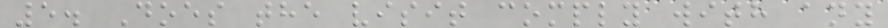5. Does the visit comply with any
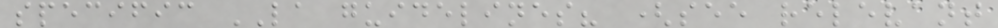specific LA guidelines? (see relevant
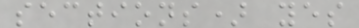sections) yes
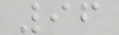96
